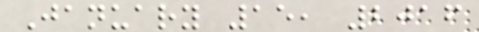January 15, 2016
